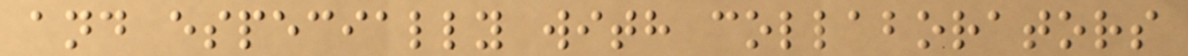and especially with collaborators
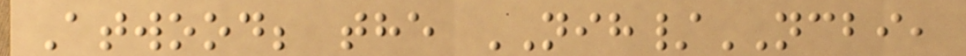Atwood; the NIH/NCBI,
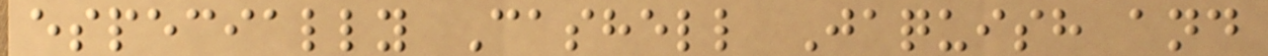especially Cashell Jaquish and
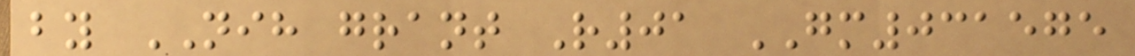by NIH grant R01 GM031575
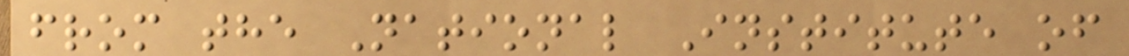from the National Institute of
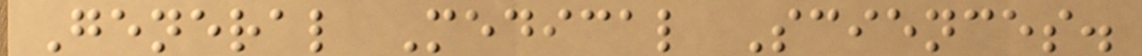General Medical Sciences.
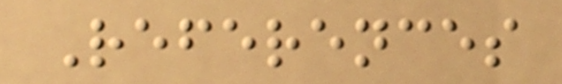References
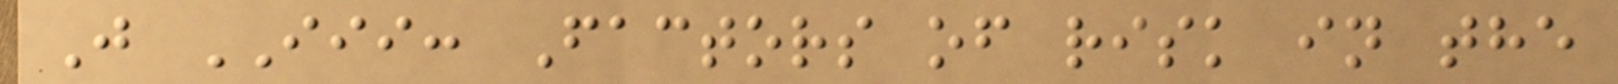J III: Factors of risk in the
